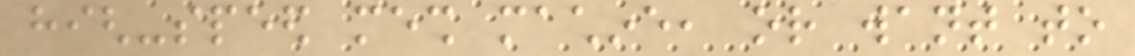high-speed mesh machine, or want to
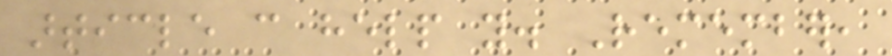article can help you. Remember,
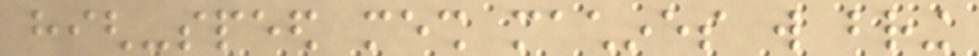high-speed mesh machines will bring
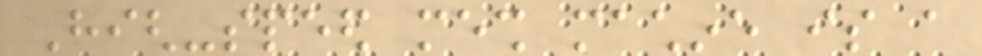High-speed mesh machine is a
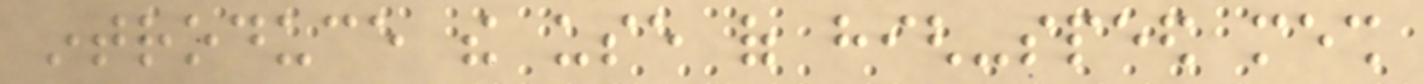introduce the use of high-speed mesh
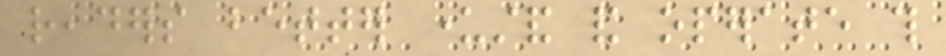readers better understand and operate this
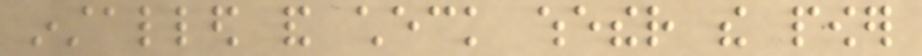installed and check whether the power
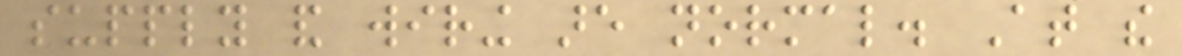supply and wiring are normal. At the
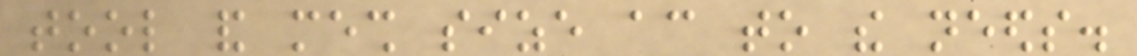tool and mesh size according to the needs.
